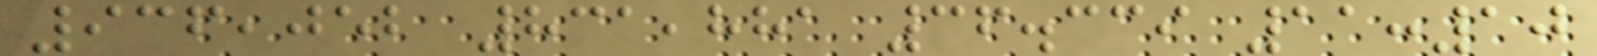936,052 831,881 36.339 11:10
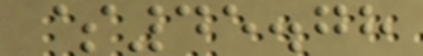$45.78
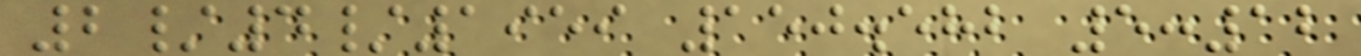2/4/1959 150.582 5:12
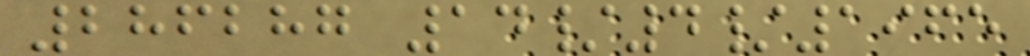286287 14/4/1965
